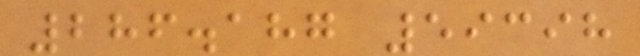286.187 59398
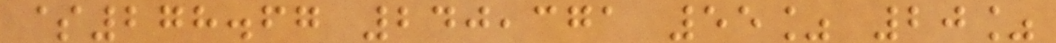$278.67 240,371 55% 20%
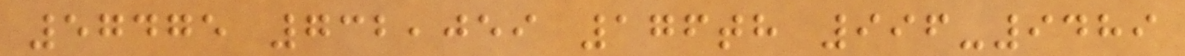57475 732,059 176th 996-9489
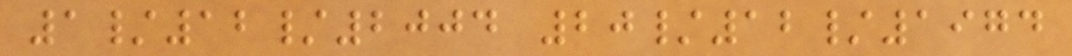1/12/2004 20/12/1974
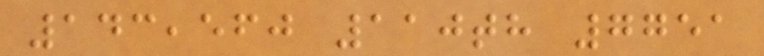143,560 110th 7751
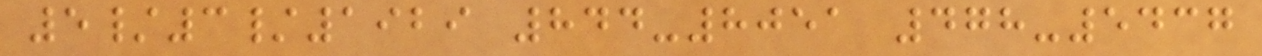5/3/1929 844-8051 478-5437
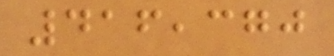416,370
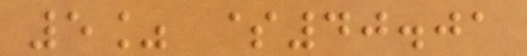5% $40.01
